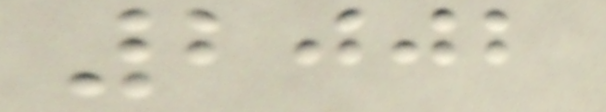2002
